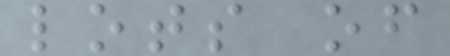lots of
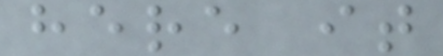here it
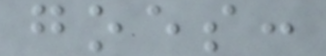goes:
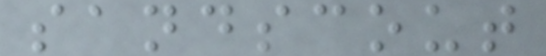sandscout
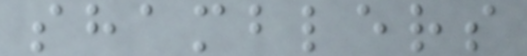shamblers
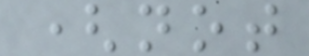(not
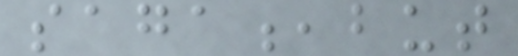saga,but
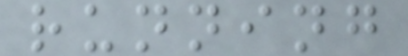running
